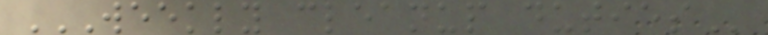WEEKLY CLEANUP DUTIES
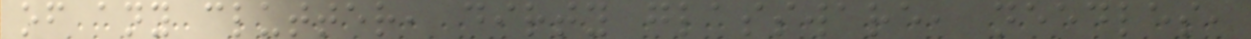of any clutter, dirty glassware, needles,
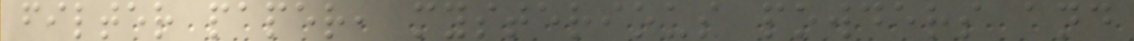filter paper, mysterious powders and
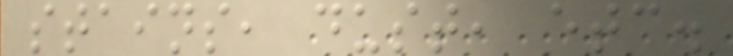stains, dust, etc.
